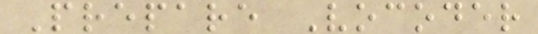Prepare Vocoder
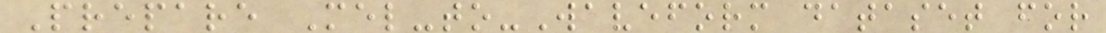Prepare Mel-to-Waveform dataset for
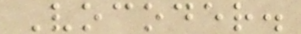Vocoder.
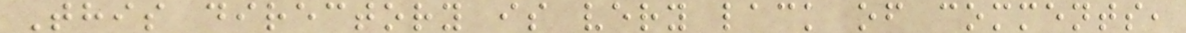This directory is very lack of comments,
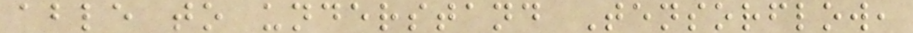able to understand Tensorflow,
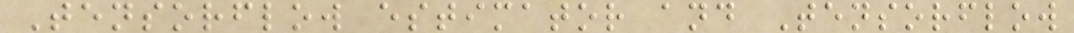Tensorflow estimator and Tensorflow
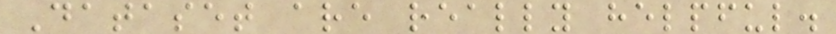Dataset are really helpful.
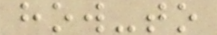how-to
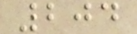204
